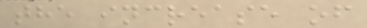the increase of
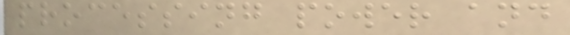processing power and
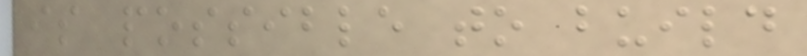is possible to build
